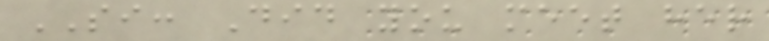SI: Did you meet her
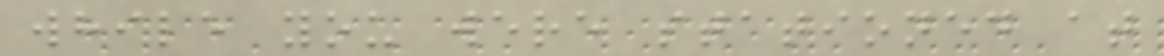while you were stationed at
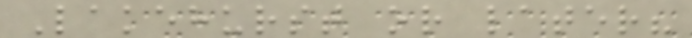Lakehurst or later?
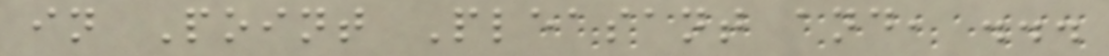in Point Pleasant and, ...
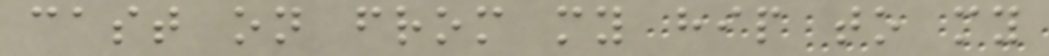cast on from my hip to my
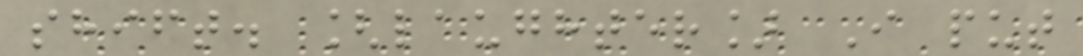shift. [laughter] I put
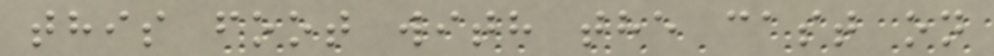this foot with the cast on
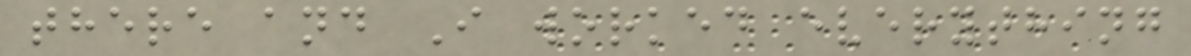there and I worked everything
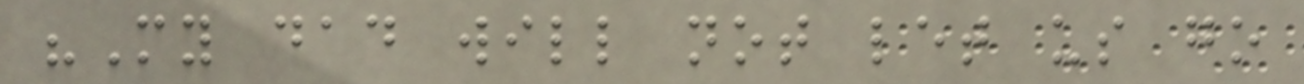"My dad will not let us go
